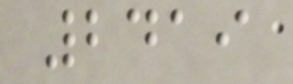2419
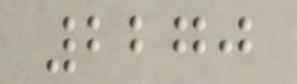2270
